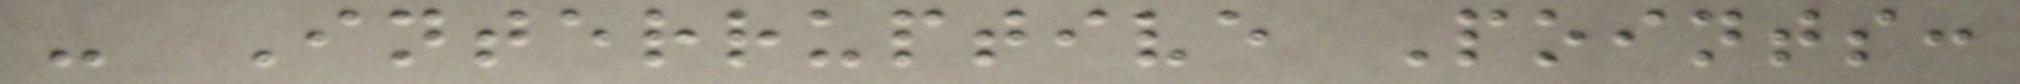- Interruptive Points:
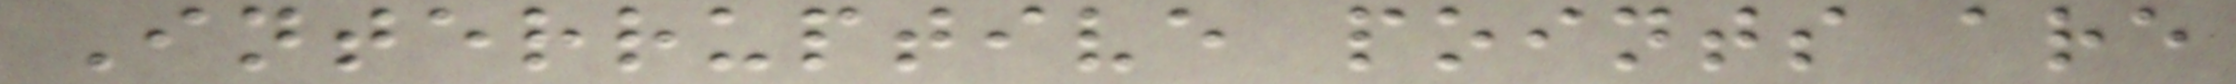Interruptive points are
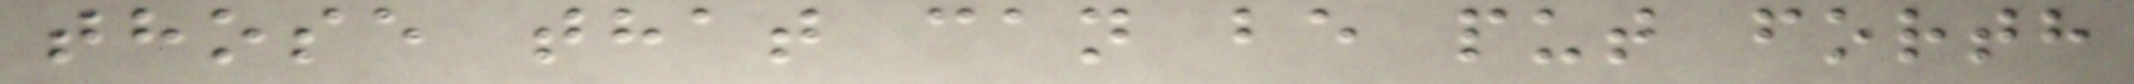those that can be put forth
